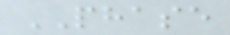PHASE
